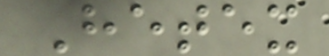Hetex
